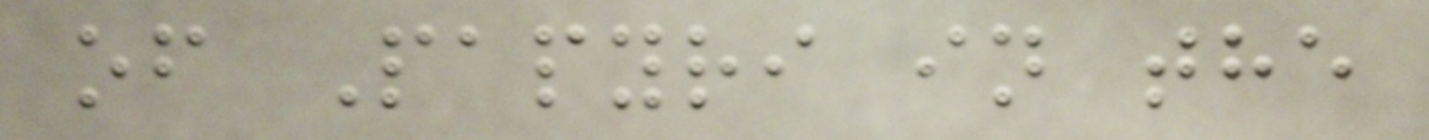of Papyri in the
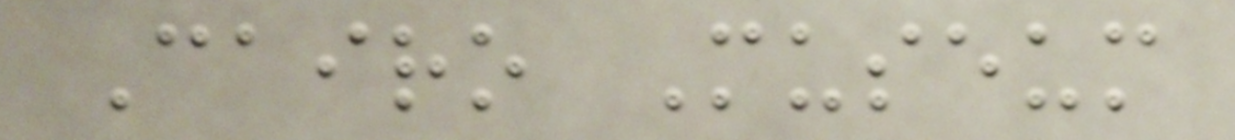Cairo Museum
